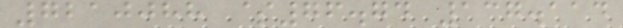7210088 $76.74 137.114
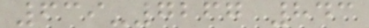639-7267 843
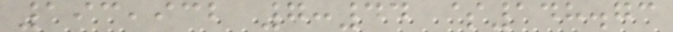193,932 7:44 $148.73
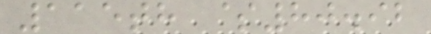115th $80.92
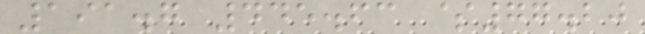191.7 445.63 $77.20
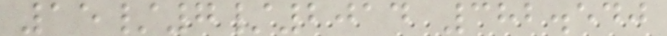15/7/2014 382.540
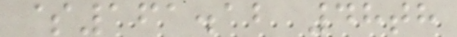$161.12 48th
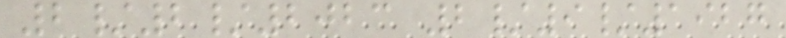2/2/2023 2/9/1927
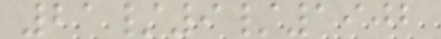21/9/1902
